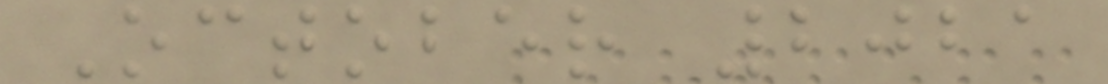October 2021
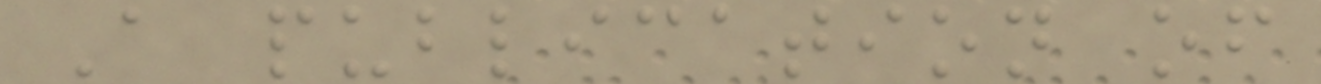A publication of
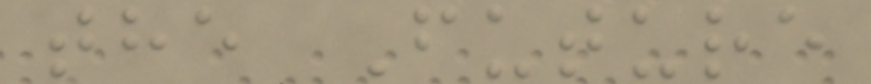the Future
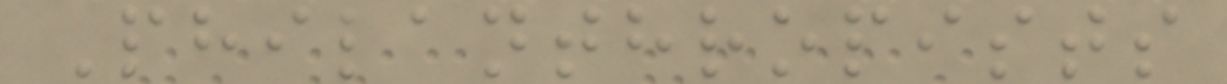Philanthropists
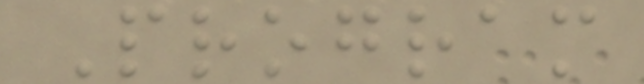Program
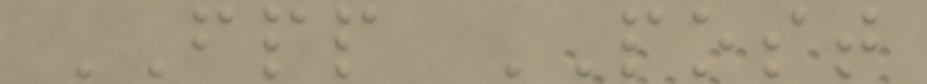FPP POST
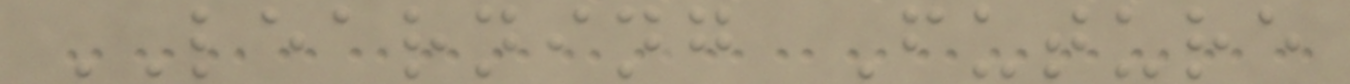LEARNING Future
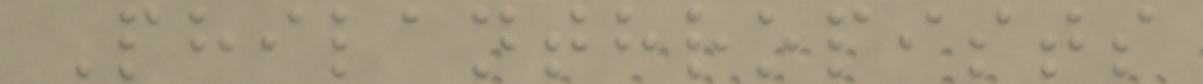Philanthropists
